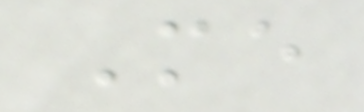Me
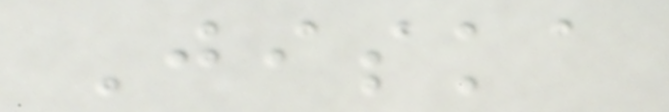Jiska
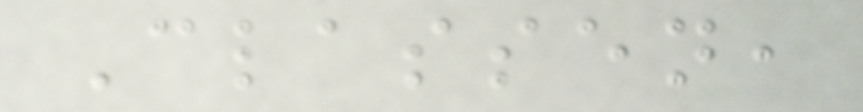Classen,
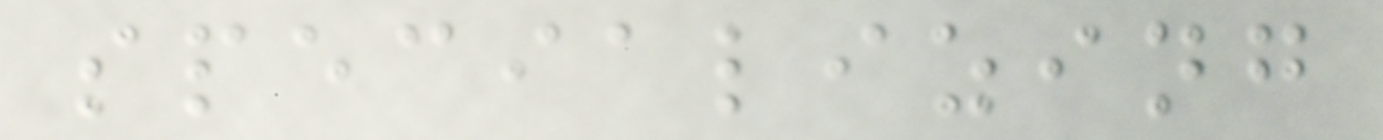specializing
